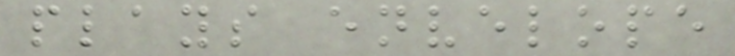plays envelope
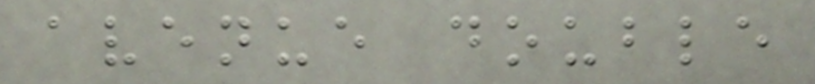avenue double
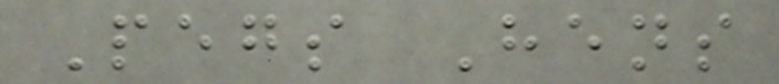Pegs Hens
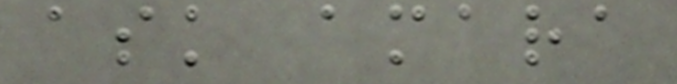ask amara
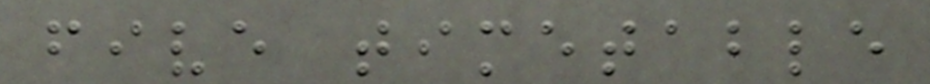five timetable
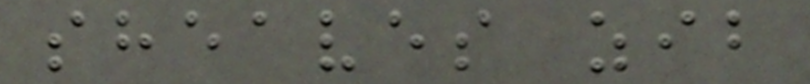sheaves zib
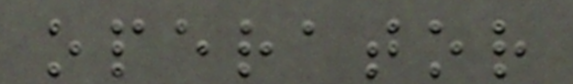operator
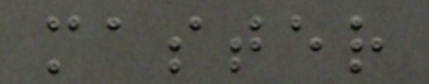master
